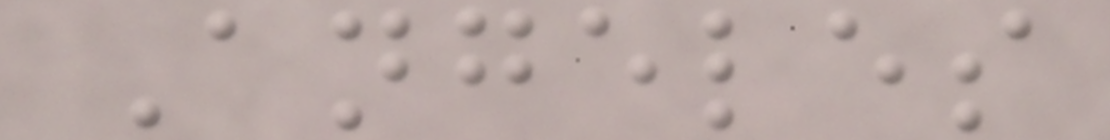Angeles
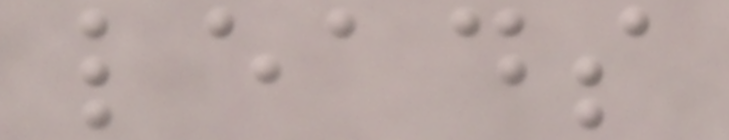leads
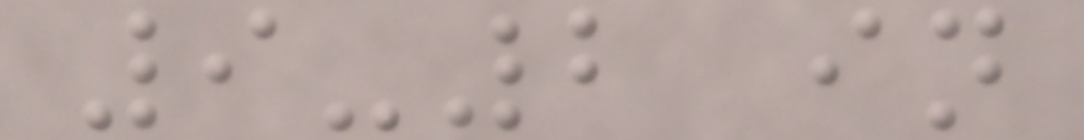9-2 in
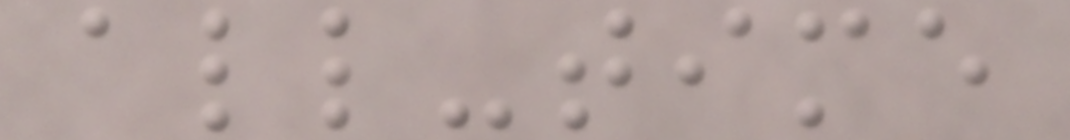all-time
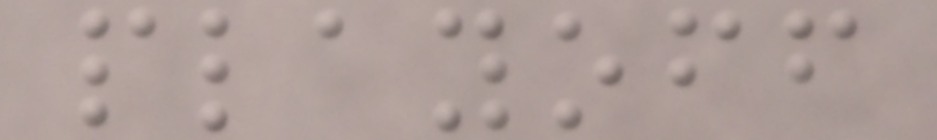playoff
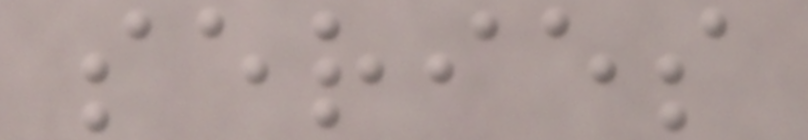series
